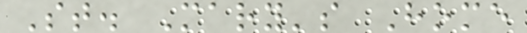St. Mary's Home
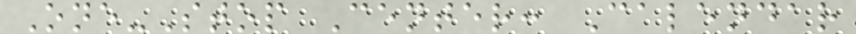One-Stop Center: Calendar
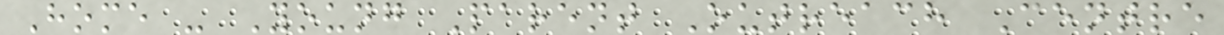Home - Young Parent Outreach Centre
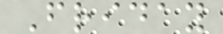Friday
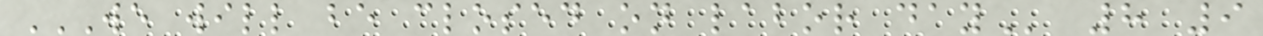WE WILL BE CLOSED ON LABOR DAY 8 9
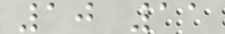10 11
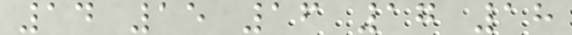14 15 16 17 18
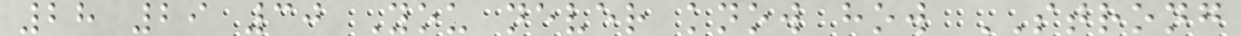28 29 30 You never know how STRONG
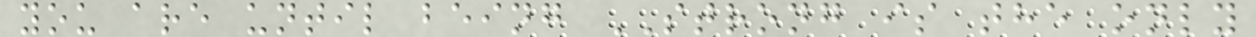you are until being STRONG is the only
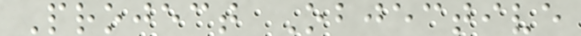Project Objective
